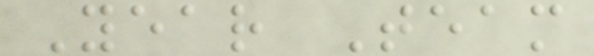Year Team
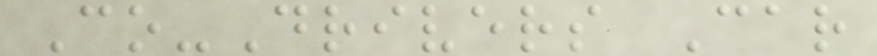Co-Drivers Car
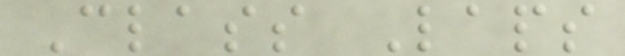Class Laps
